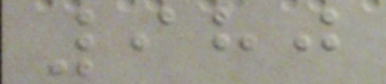980
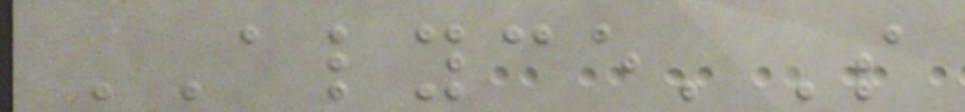ALYCE'S
